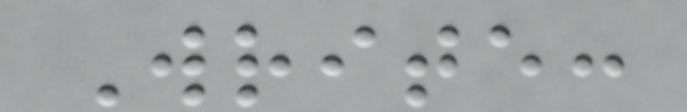Write:
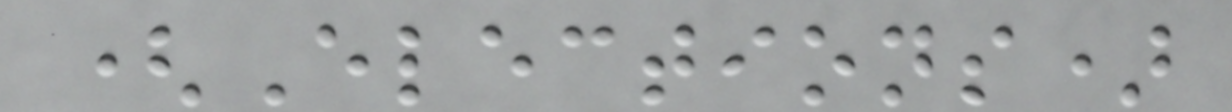(Elections)
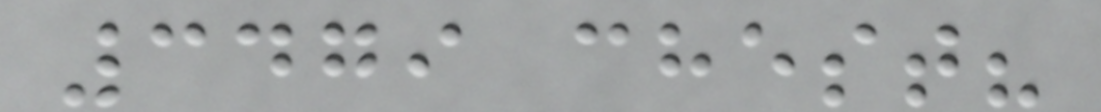3479 chest?
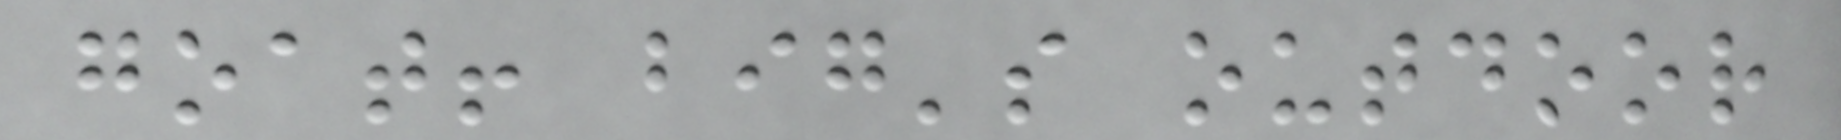goat! big's outdoor
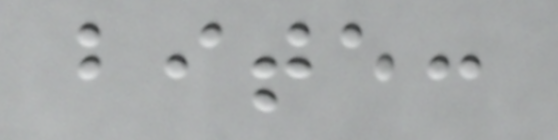bite:
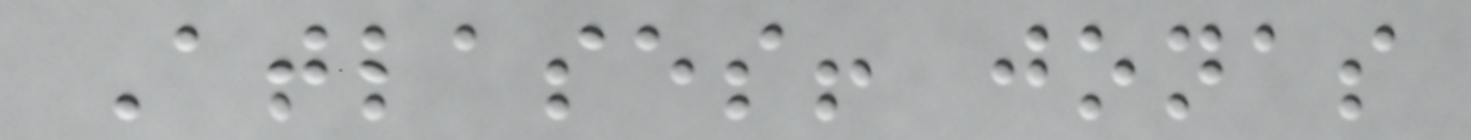Atlases! jonas
